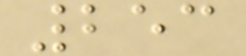253
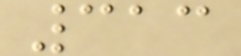313
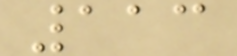113
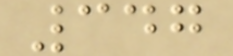347
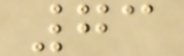73
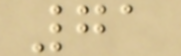71
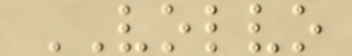VOLVO
